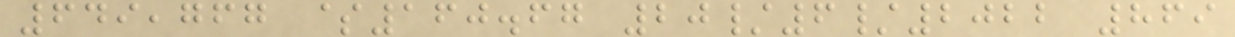649,767 $160.67 20/6/2022 869
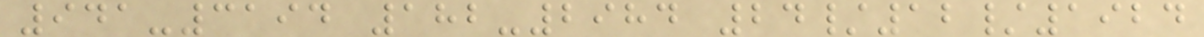941-3194 182-2984 24/12/1924
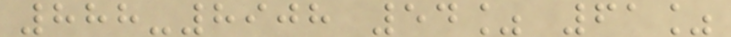888-8908 54% 61%
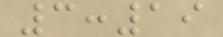3:19
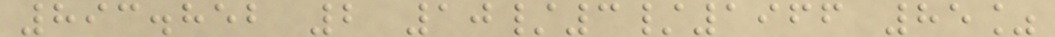893.852 2 10/3/1966 85%
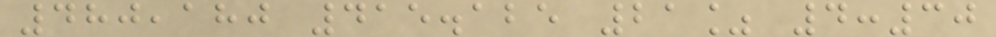480,180 415.125 21% 4:30
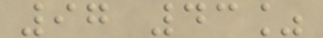97 43%
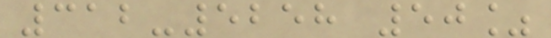312-5258 50%
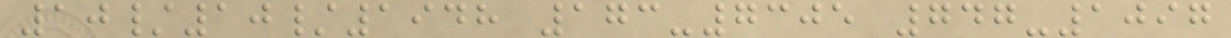10/10/1948 173-7305 747-1097
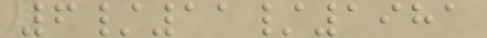6/11/1981
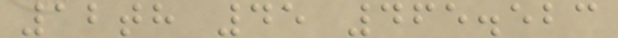12th 45 465.523
